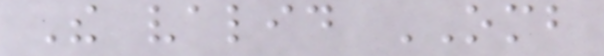The valid OMB
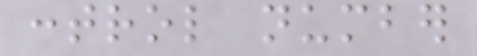control number
